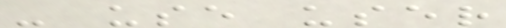- use user
